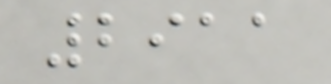2911
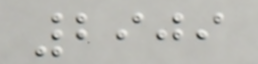2909
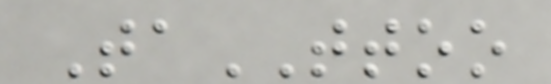TaTTOO
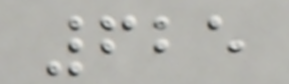625
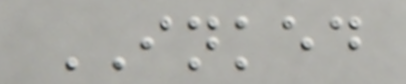INKED
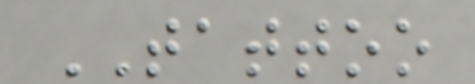TATTOO
